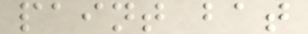paint bat
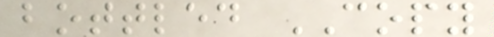bottled COPY
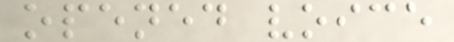opened voice
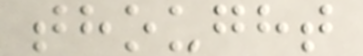thought
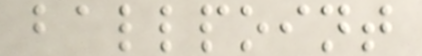ballpoint
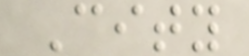City
